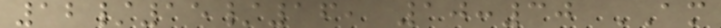12/15/16, 10:30 AM
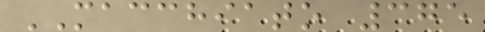MACCHIATO 375
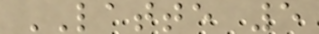LATTE 5
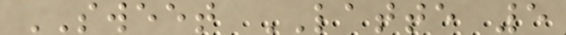SWEET LATTE 5
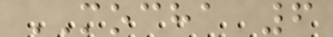MOCHA 6
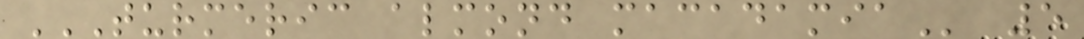TURMERIC ALMOND MACADAMIA 5
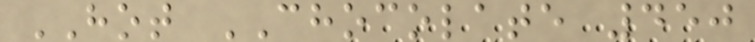HOT CHOCOLATE 450
